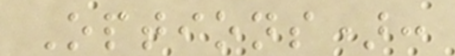Options):
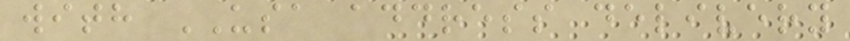with USA address delivery
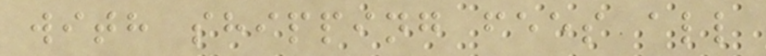with shipping fees all
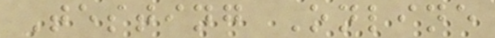Testing Online
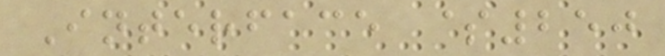Interface $250
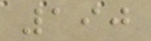190
